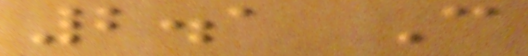2.1 C
